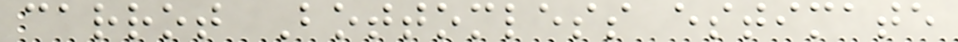carrot Bottomless estimate
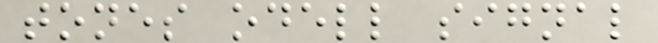tones odell signal
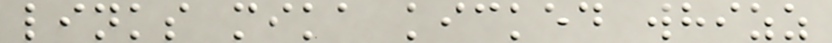links mika kicked whizz
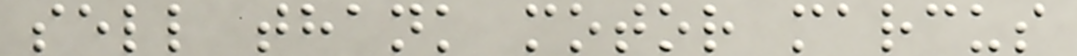sell thank motor marcus
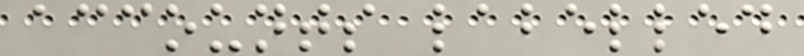accounts labelled
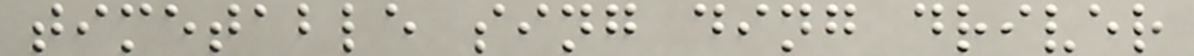timetable sing ding driver
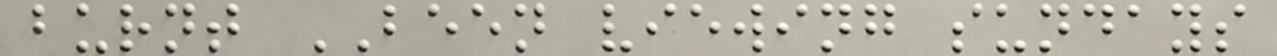burnt BEEN viewing sundays
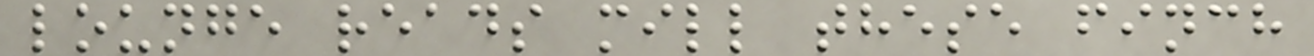lounge reads mill these finch
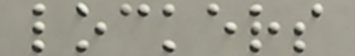lockers
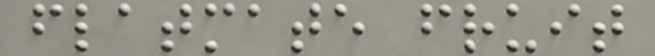flatmate fruit
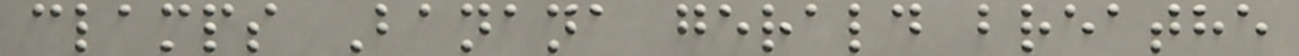clamps Banana gerald breathe
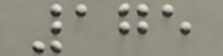175
